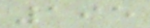195
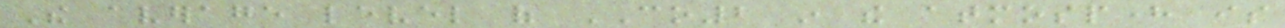The average level of CO2 in the atmosphere is
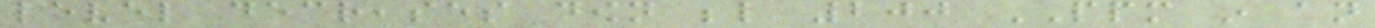level decreases down below 200 PPM in an
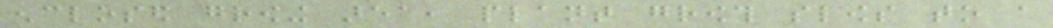enclosed growing area, plant growth slows to a
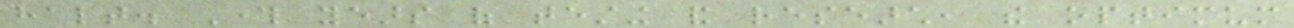halt. Through years of testing and research, the optimum
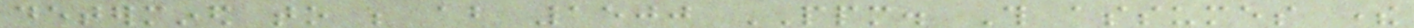determined to be about 1500 PPM. This assumes there
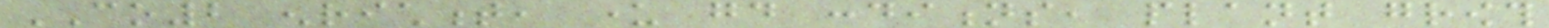CO2 enrichment, under good conditions, plant growth
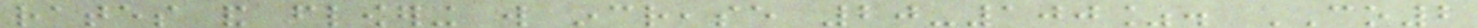rates and flowering will increase 20-100%. CO2
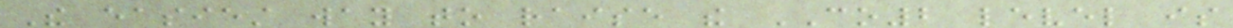The easiest way to raise the CO2 level is
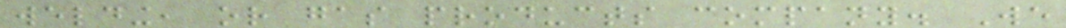welding, or gas products company. We
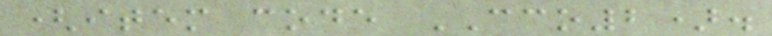(item code CCO2).
